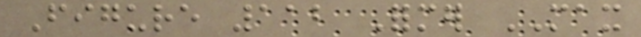Figure 112 Former MAX
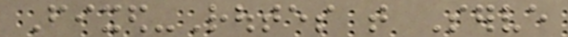Fixed-Routes that Serve
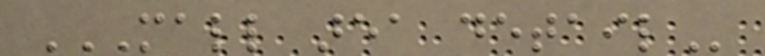MALL AREA DETAIL
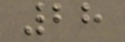28
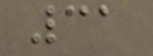31
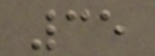35
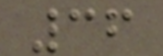36
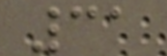31
